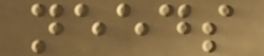needs
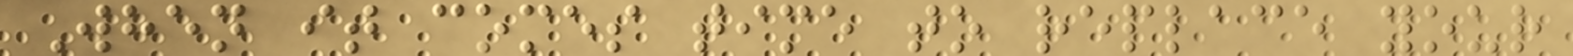When it comes time to replace your
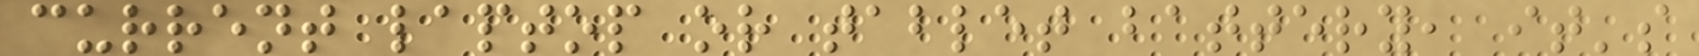current laptop or tablet battery, it's
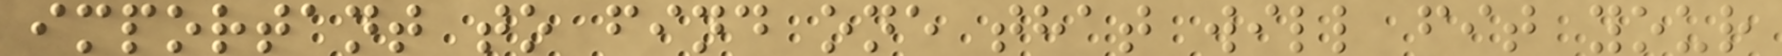important to find one that will fit your
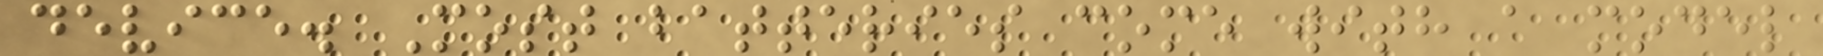device. Most batteries come with a model
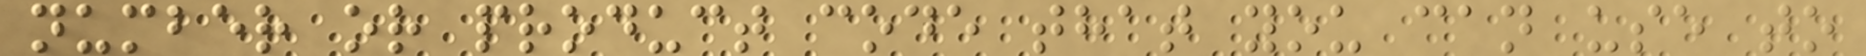number or product code that you can use to
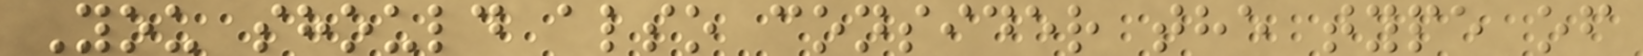You should also consider the type of
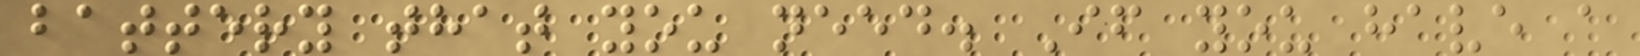battery that you need. If you have a
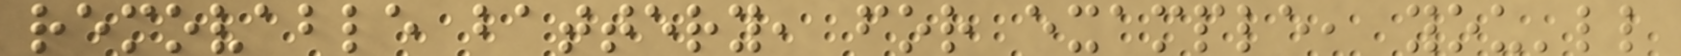removable battery, for example, you'll
